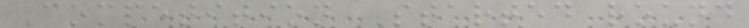Competition Started round
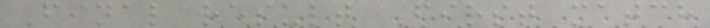Final result First match
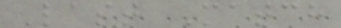Last Match
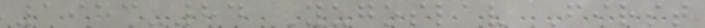1983-84 Yugoslav First
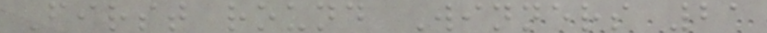First round Winners 21
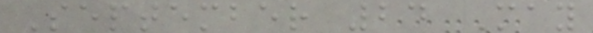September 24 May
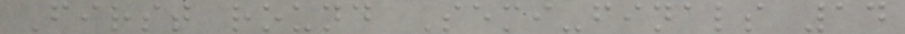First round Semi-finals 14
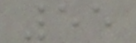55
